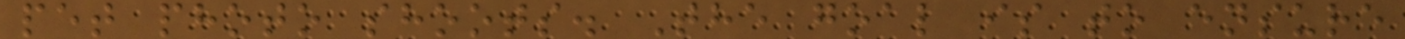pet photo shoots. The goal is to ensure
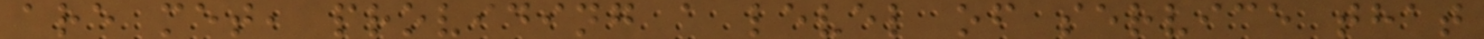are met, providing a level of service that
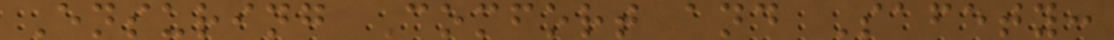Ensuring Comfort and Safety:
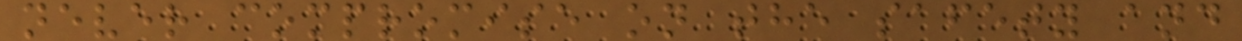never compromise on the safety and
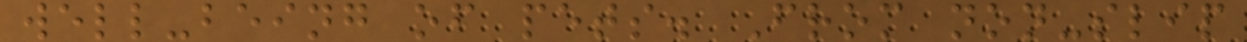well-being of pets. From non-slip
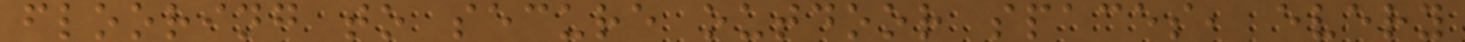flooring to secure outdoor spaces, every
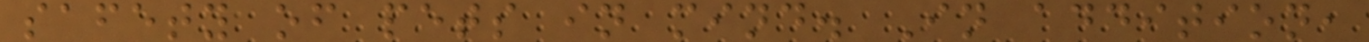safety of pets in mind. In addition,
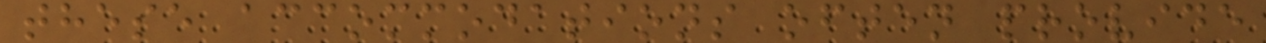these accommodations often provide
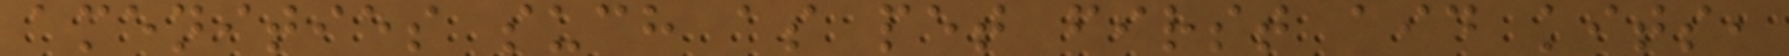amenities such as pet first aid kits,
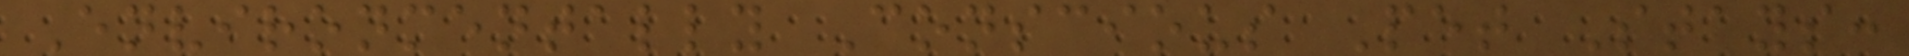Environmentally Conscious Pet Stays:
